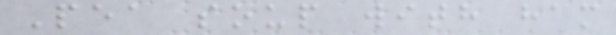Pea soup with ham
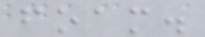foam.
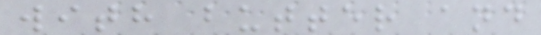with butter and
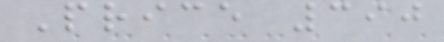Price 390
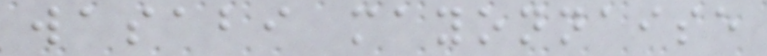wasabi mayonnaise
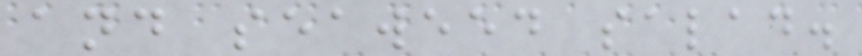and seaweed salad.
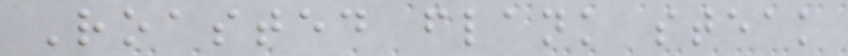Roasted flank steak
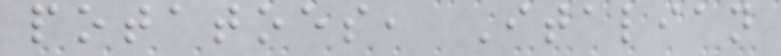potatoes, Italian
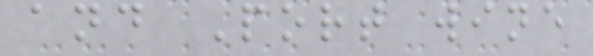and Port wine
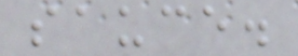sauce.
